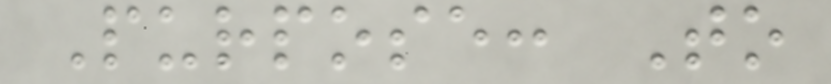Purpose: To
